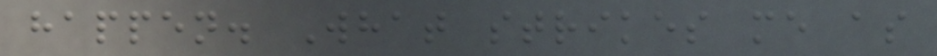happen. What strikes me as
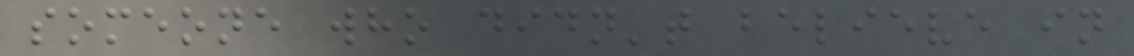someone who didn't believe in
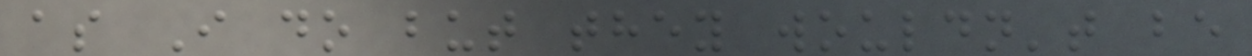as I do but they wouldn't be
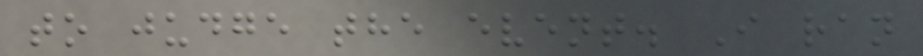to judge the event. I ran
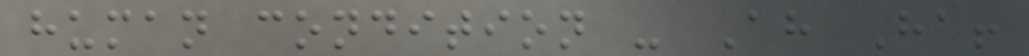human condition - Ah Ha!
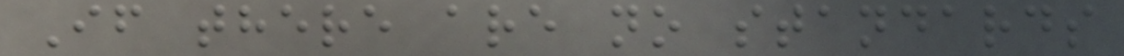If there are no standards
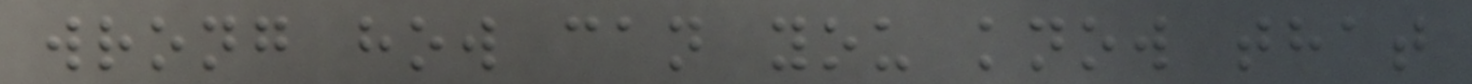wrong how can you know that
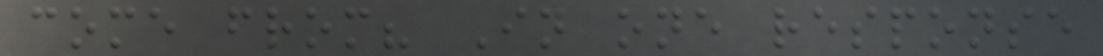come from? In one response
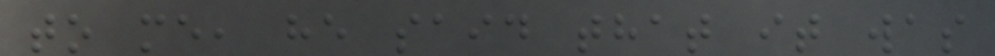to me, he said that it was
